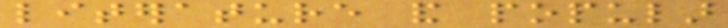literature and popular
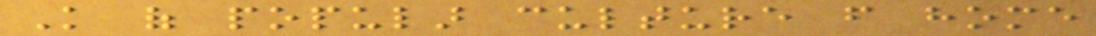Knowledge of popular culture from home
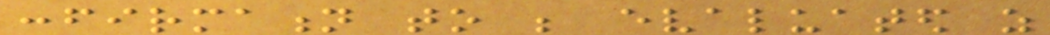confirmation to be evaluated as
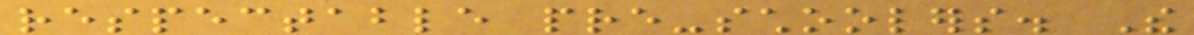respectable pre-schoolers. The
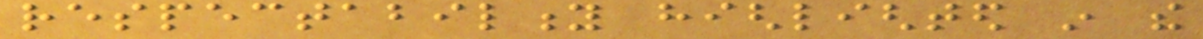respectability highlighted in the
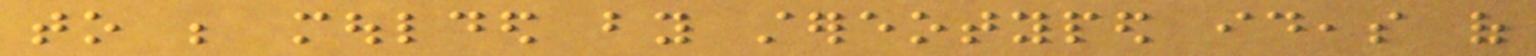to be moulded by stereotyped ideas of
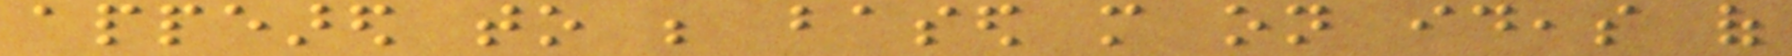appeared to be based more on ideas of
